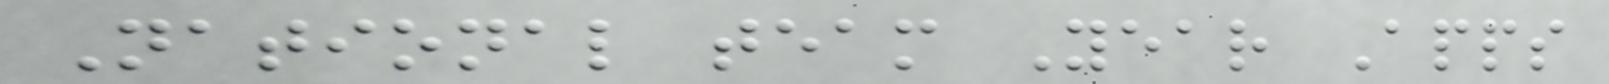National team Year Apps
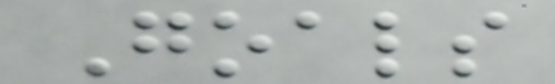Goals
